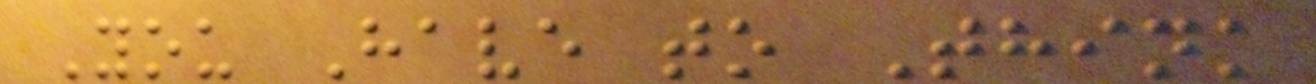You Have to Think
